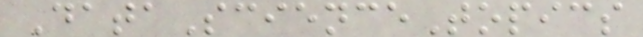DataScienceTopics
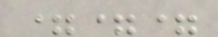===
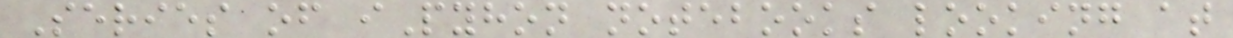Series of iPyhon notebooks looking at
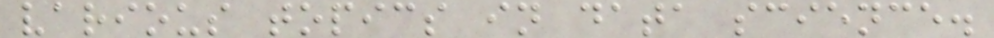various topics in data science.
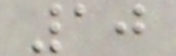10
